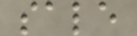sale
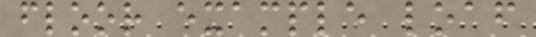floor example loaf
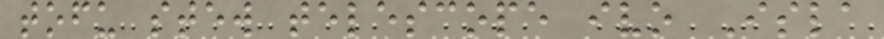tofu stew telescope ivo Isla
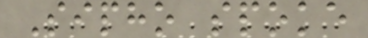Sipho spoke
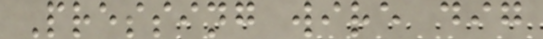Pressing wire dig
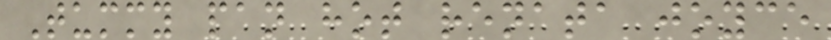Tummy pan hot renata joyce
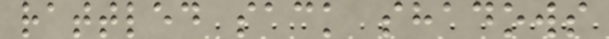rattled sack shadows
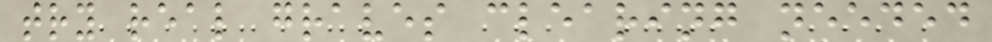try real graves clearing needed
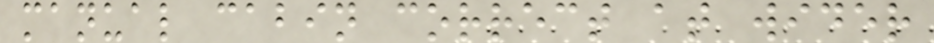manual cabin correct at wider
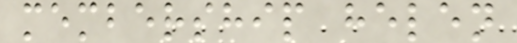membership helen
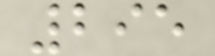295
